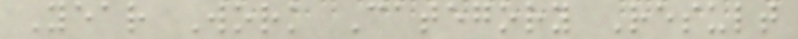Year Work Category Result
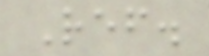Ref.
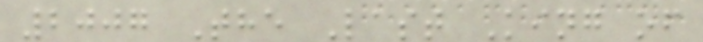2007 The Last King of
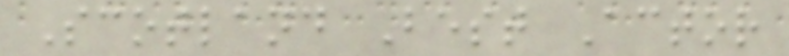Scotland Best Actor
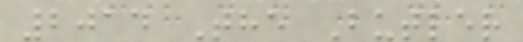2014 The Butler
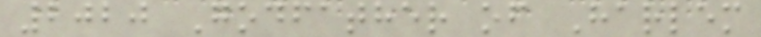2020 Godfather of Harlem
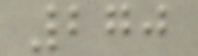270
